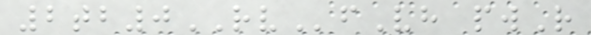2tb0RVfVh pwR
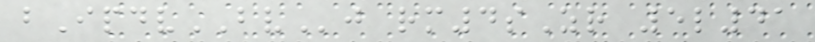bIpdvBVj rm4sZr 5l41
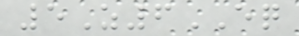5Z6EQ
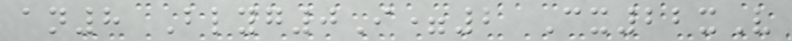an8 Blyg0I=2 Cx22xV
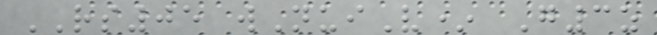RS05 wNuiV* G3z
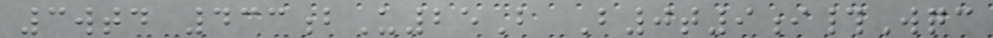3wtd 433bU25B B0t9i#Wqc
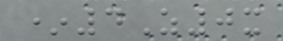*4Z0x
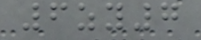6zy7
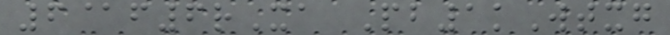6@f6rXa Pb1kWtxg
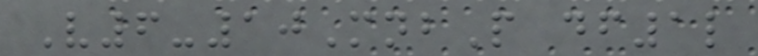V6-10MnbP df1l
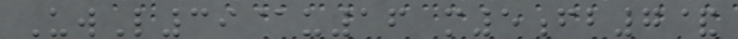UwL39@u16 m5fb7&
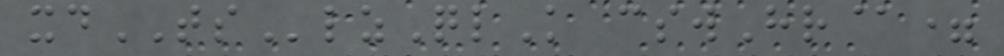xdTSlzQlK cswHr@=
